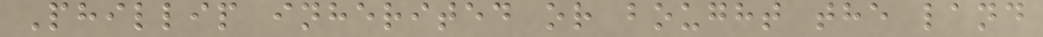Phillip inherited or bought the land
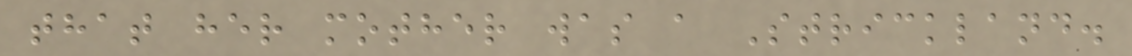that her mother was a Strickland.
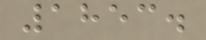1853.
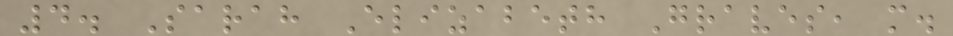4. Sarah Elizabeth Graves, m.
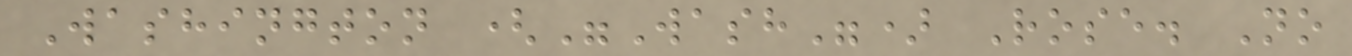Washington ("Wash") Rose. No
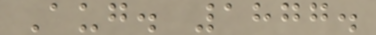Aug. 1877.
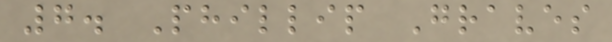7. Phillip Graves
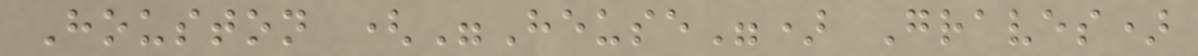Houston ("Heuse") Graves)
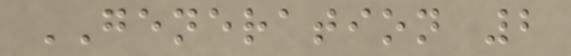GENERATION 2
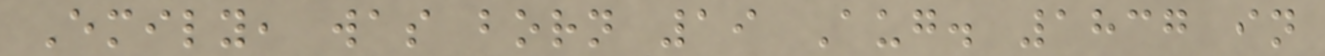Emily, was born 19 Aug. 1837 in
